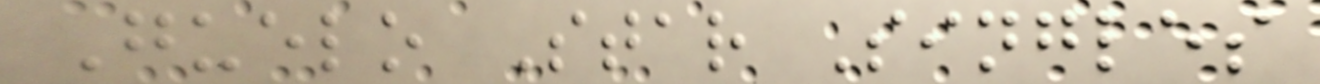Guelo Star Singles
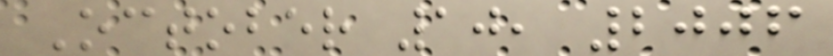October 10, 2006
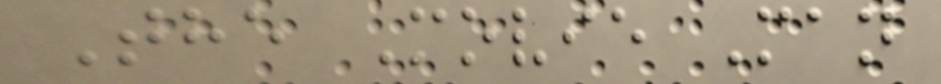The Movie Man
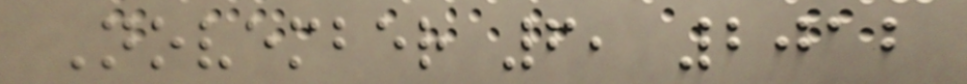November 6, 2012
